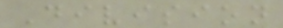Division
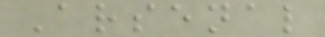Arsenal
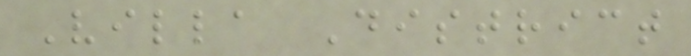Villa District
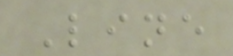Line
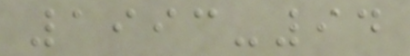1993-94
